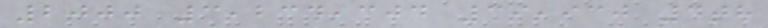2000 3,234,304 39,930 4th
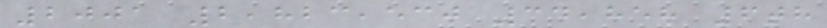2001 2,823,530 34,858 6th
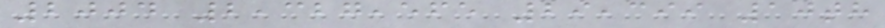2004 2,327,565 29,399 10th
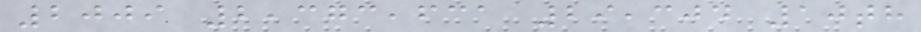2009 2,373,631 29,304 10th
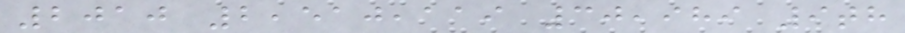2010 2,510,119 30,989 9th
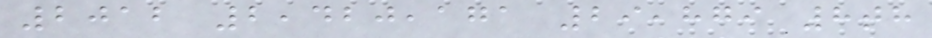2012 2,420,171 29,879 8th
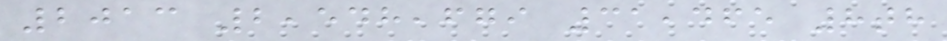2013 2,548,679 31,465 8th
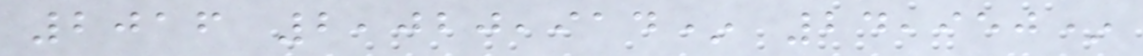2016 2,020,914* 24,950*
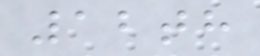12th
